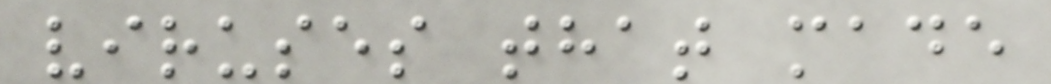viruses that made
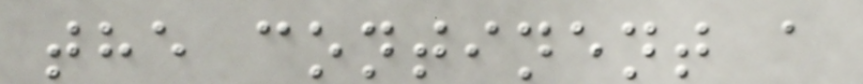the continent a
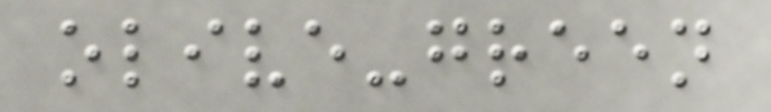olive-green
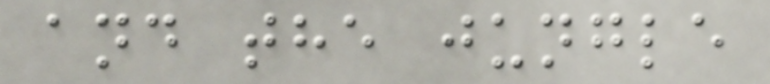and the jungle
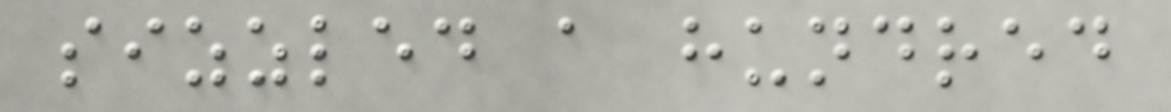sizzled a hundred
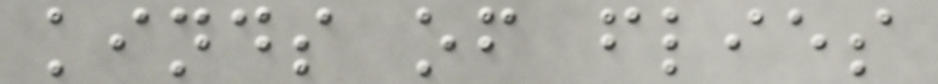kinds of flies
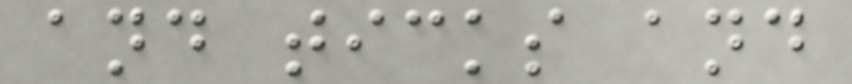and ticks and
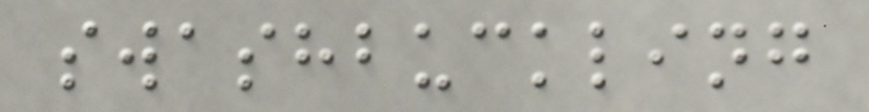swashbuckling
